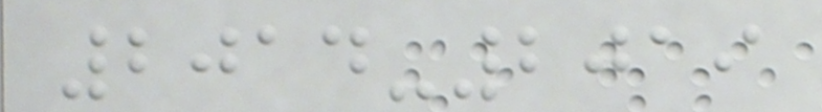2014-2019
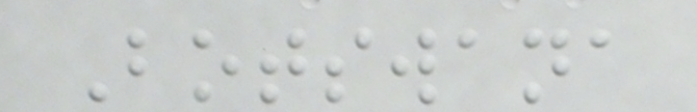Botswana
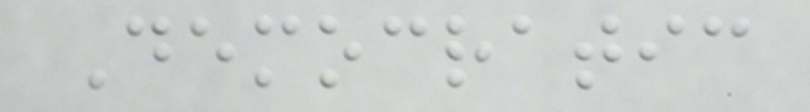Democratic
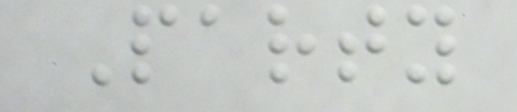Party
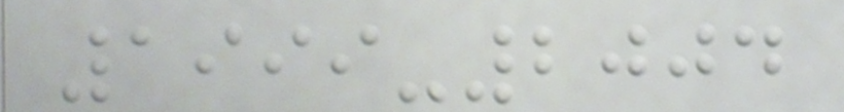1999-2004
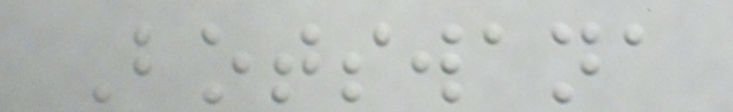Botswana
